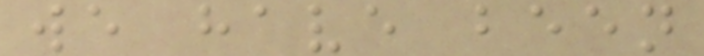we have been
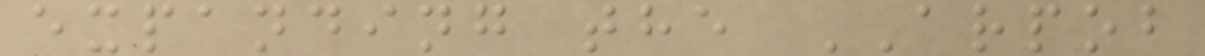expanding the ARPOB
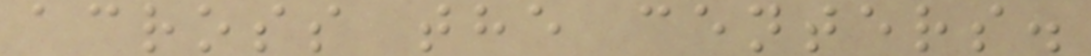across the centers.
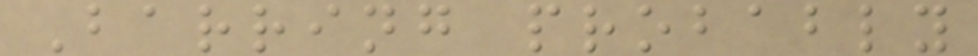Barring probably
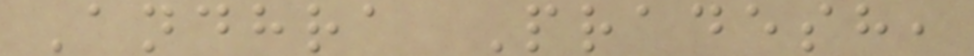Andhra Pradesh,
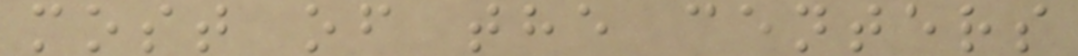most of the centers
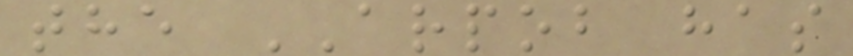the ARPOB has
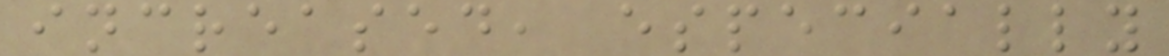increased, especially
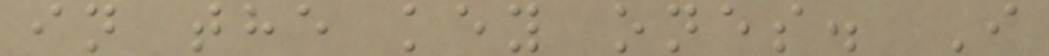in the key ones. I
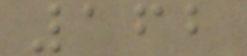162
